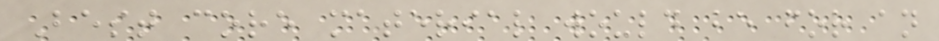Best core material would be for an
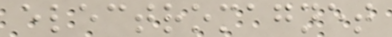electromagnet
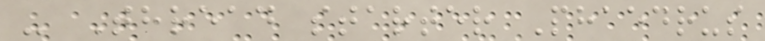- Thread starter Phaedrus
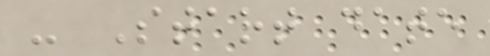- Start date
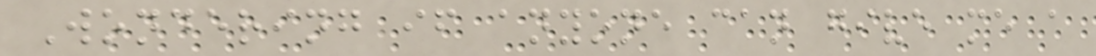Wondering if anyone can give me a
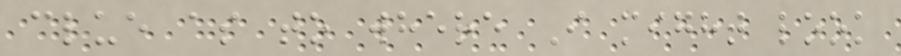clue as to where I might look
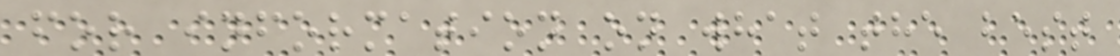for information on what the best
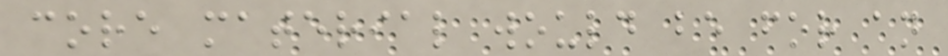core material would be for an
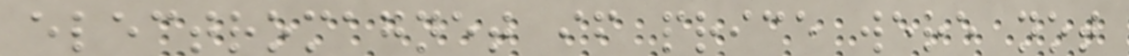electromagnet if price were not
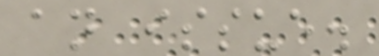an issue.
